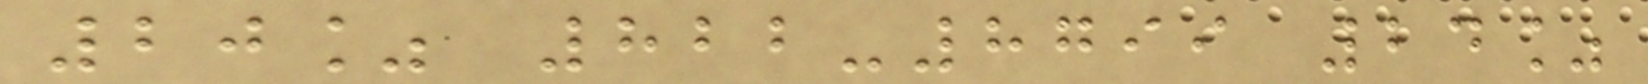20% 822-8799 24%
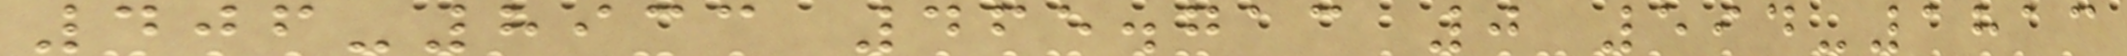406-8933 465.713 0 594-1813
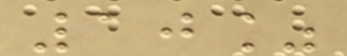10%
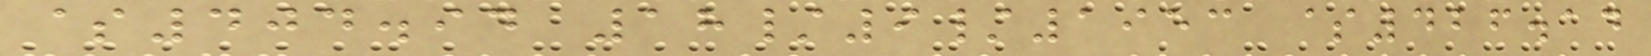$404.94 18/9/1953 $426.14
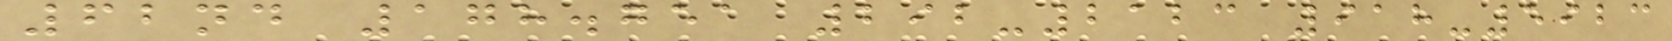62nd 178.751 292-2123 918-5923
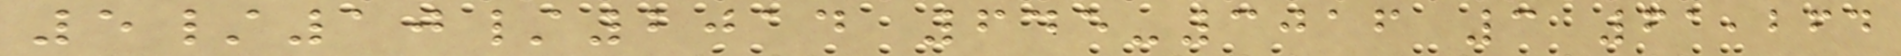5/10/2014 645-3016 3 61,264
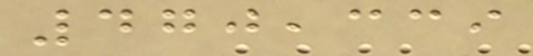470,339
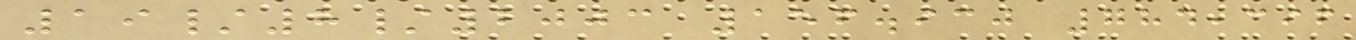19/8/2003 156.930 784,396
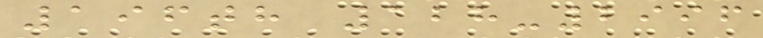196th 128-2996
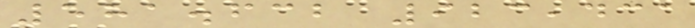581.632 923,431
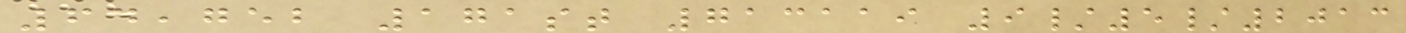64,752 171st 713119 9/5/2013
